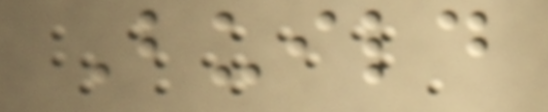Build
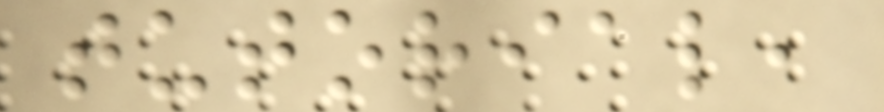tutorial,
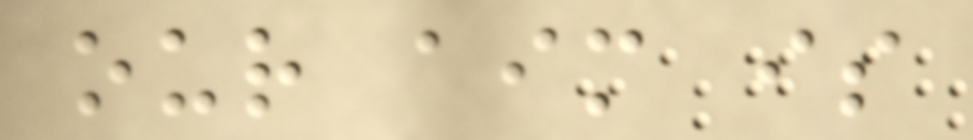our aim is
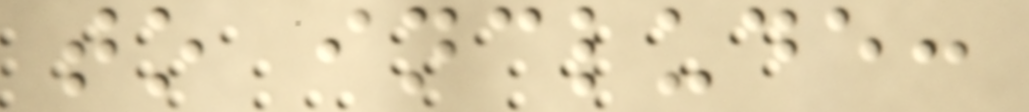to include:
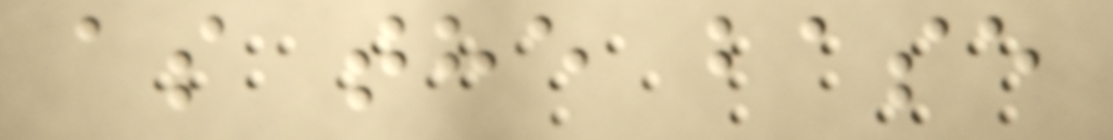as the base
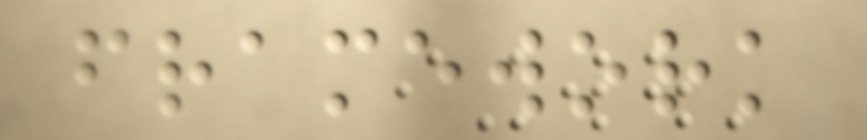framework
